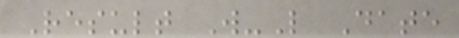Result W-L Date
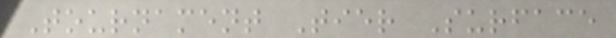Tournament Tier Surface
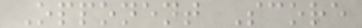Opponent Score
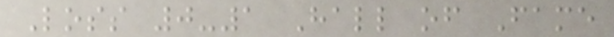Loss 0-1 Hall of Fame
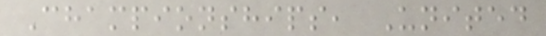Championships, United
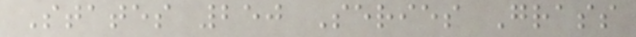States 250 Series Grass
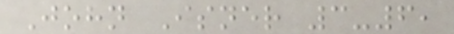John Isner 3-6,
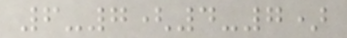6-7(4-7)
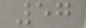57
